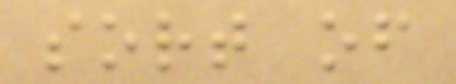sort of
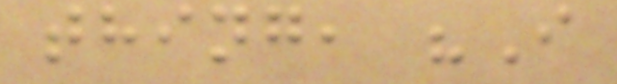thing, "I
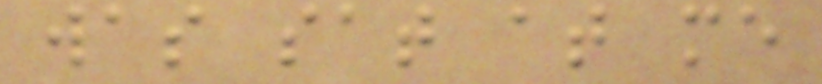was sat at me
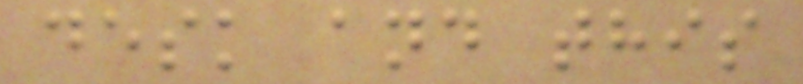desk and this
